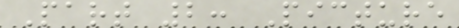Part 2: Picture
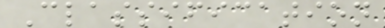Classification
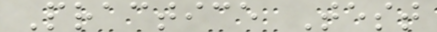Practice Test
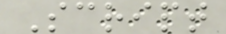Script
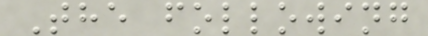The following
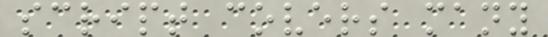script covers many
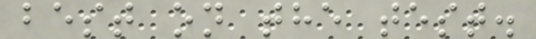best on the test.
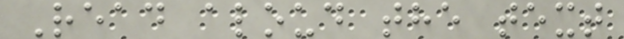Read aloud the text
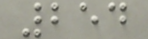254
